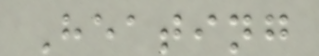Heating
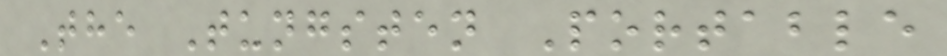The Tungsten Portable
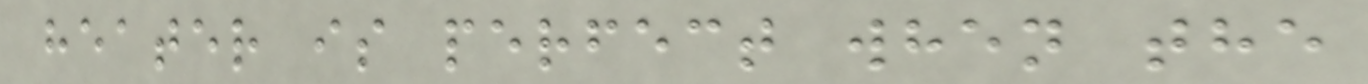heater is perfect when the
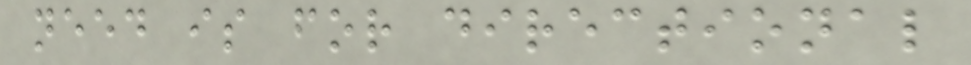need is for directional
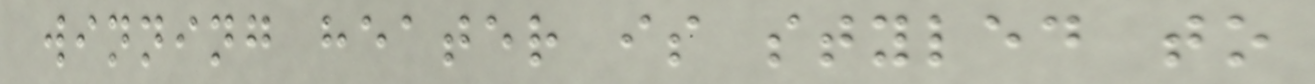winning heater is styled to
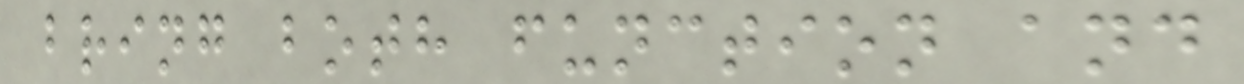bring both function and
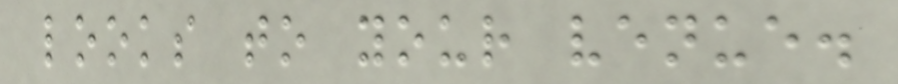looks to your venue.
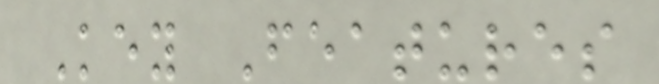Key Features
